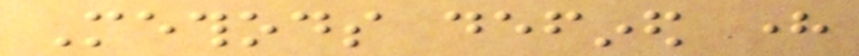Methods defined here
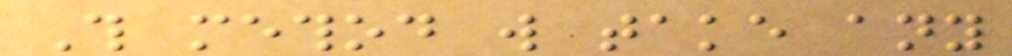This method will take any
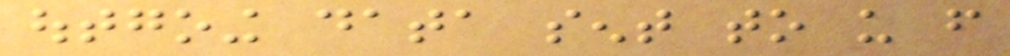outgoing data sent to us from
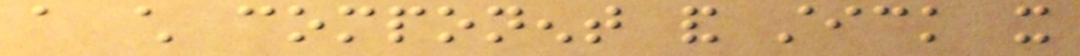a child component and stick it
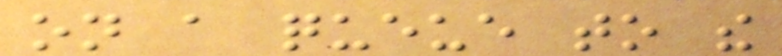on a queue to the
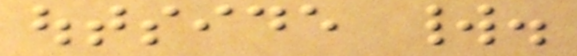outside world.
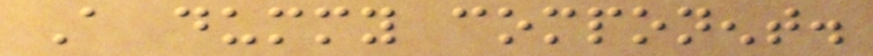A dummy component.
